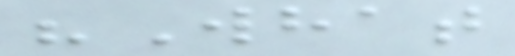"What
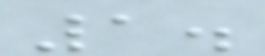1.
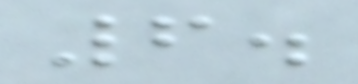6.
